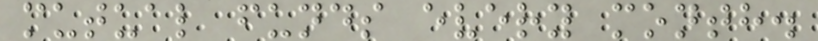mutual funds every month.
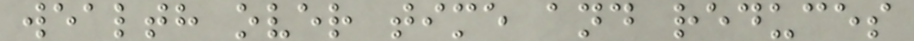wealth over time and reduces
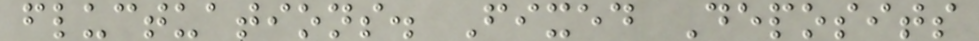fluctuations. Fixed Deposits
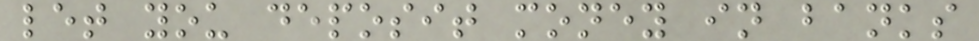let you deposit money in banks
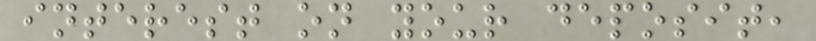interest on your deposit,
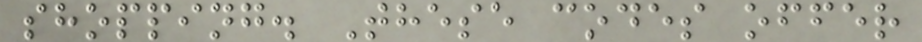shopping. These codes offer
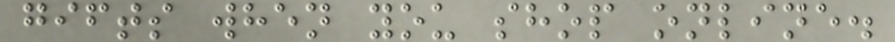gifts when you shop online.
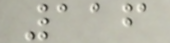116
